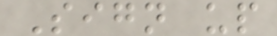Sign up
